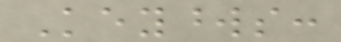Keywords:
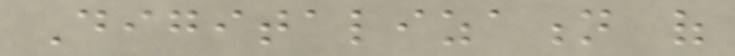Digitalization of
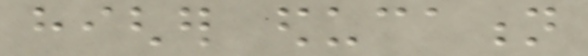higher education
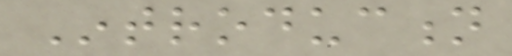Introduction
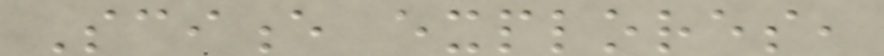Science explores,
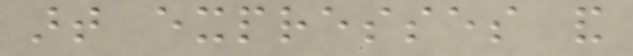art expresses and
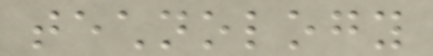technology
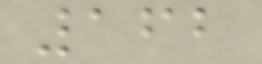162
